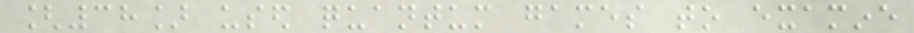[38] used quantum games to examine
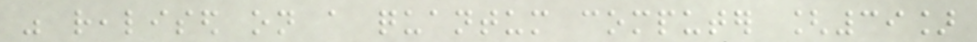was realised on a quantum computer [39]
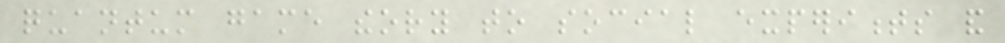quantum game theory to social experiments and
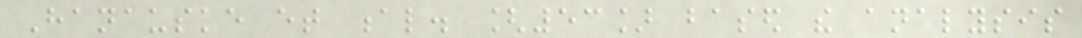Hanauske et al. [53] based the analysis
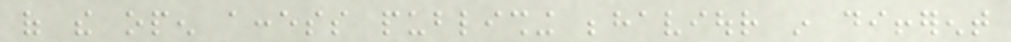of the open access publishing behaviour in different
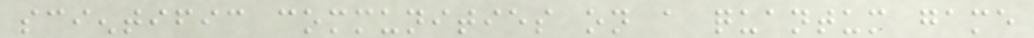scientific communities on a quantum game
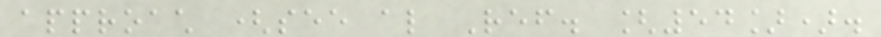approach (see also Ref. [54]).
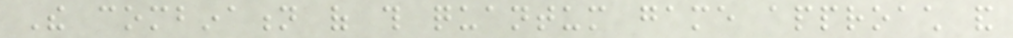The combination of this quantum game approach and
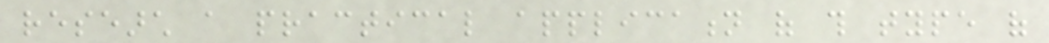research a practical application of this type of
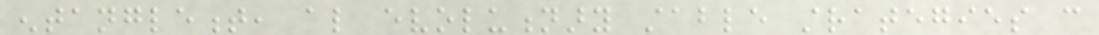entanglement, also evolutionary stable strategies can
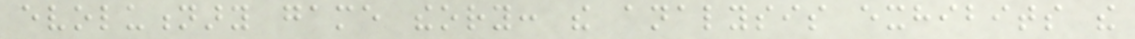evolutionary game theory: the analysis exhibits the
